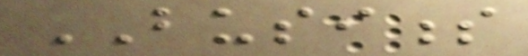BUSINESS
